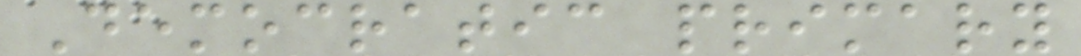Democratic primary
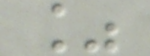%
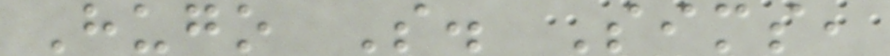Hugo S. Sims,
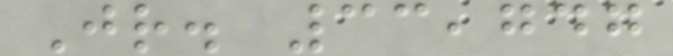Jr. 33,747
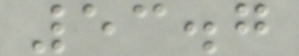53.7
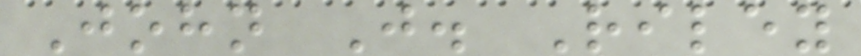John J. Riley
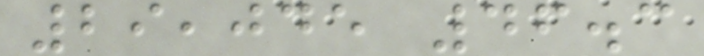29,045 46.3
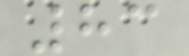83
